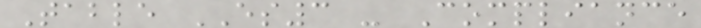Table ES3 - Compliance
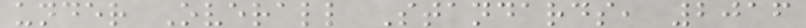under Overall Standards, 2016
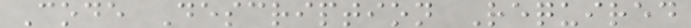Code Description Required
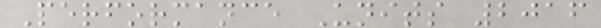Performance Units 2016
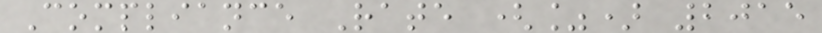Compliance Rate (%) 2015
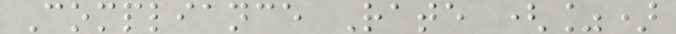Compliance Rate (%)
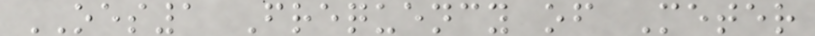OES1 Frequency of Meter
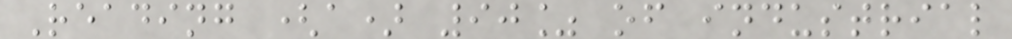Reading (a) 90% of industrial
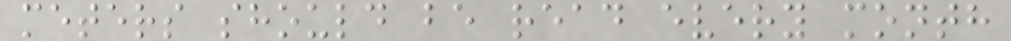meters should be read every month
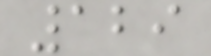129
